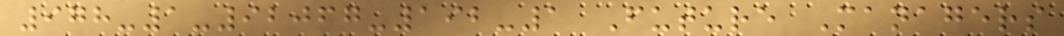978-1-92067-192-1 Future Managers
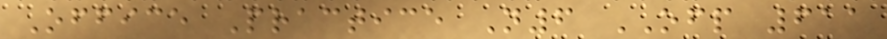Office Practice N6 OFP 611
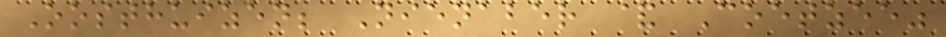Oosthuizen; Nienaber & Coetzee"
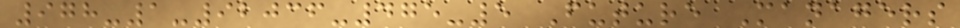978-1-92036-475-5 Future Managers
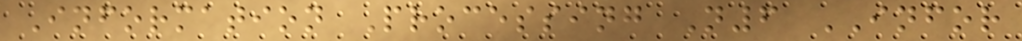Information Processing N6 INFOR
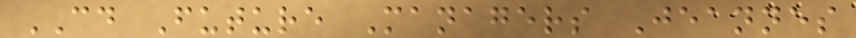CD Future Managers Jeannes
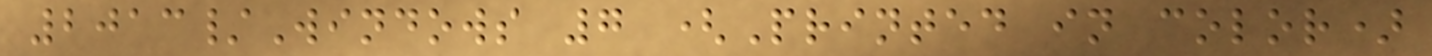2013/Windows 7 (Printed in color)
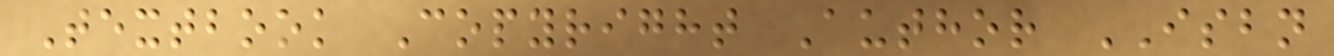Textbook Copyright Author ISBN
